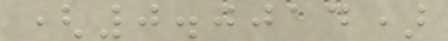(0.0014)
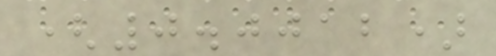(0.0012)
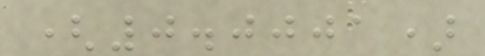(0.0001)
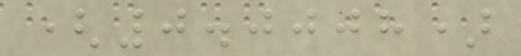(0.0008)
